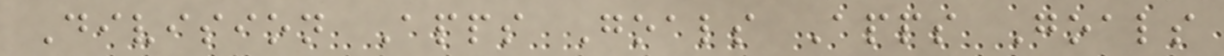Division Apps Goals Apps Goals
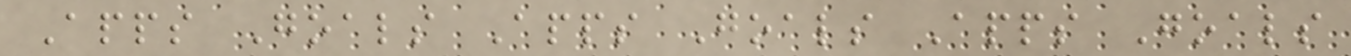Apps Goals Apps Goals Apps Goals
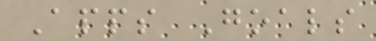Apps Goals
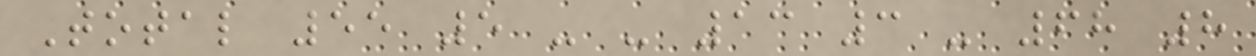Total 55 5 - - 13 3 - 68 8
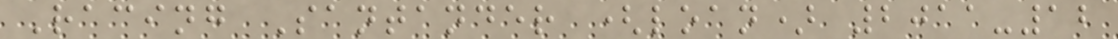Racing Santander (loan) 2011-12
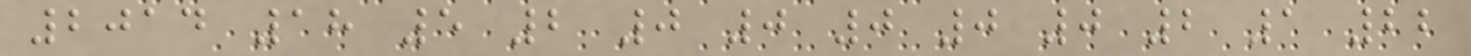2014 18 5 2 0 0 0 0 0 2 1 22
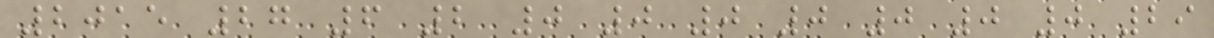2015 27 6 2 0 0 0 0 0 0 0 29
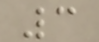3
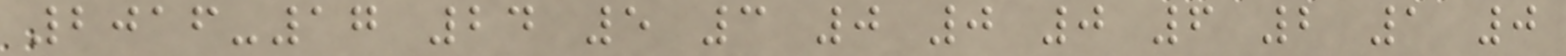2016-17 24 5 3 0 0 0 6 2 1 0
